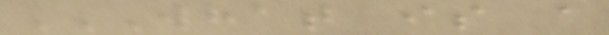WHAT IS A
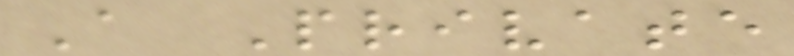A Private
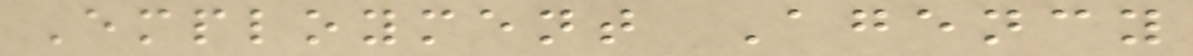Employment Agency
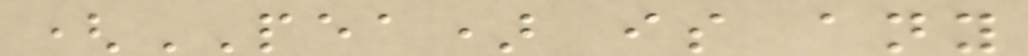(PEA) is any
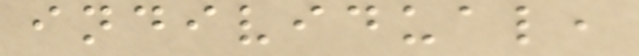individual,
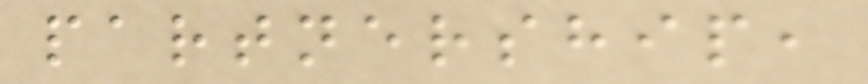partnership,
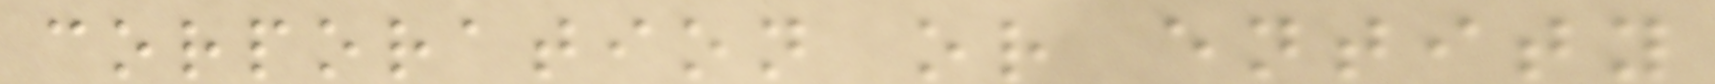corporation or entity
